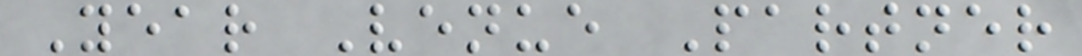Year Venue Partner
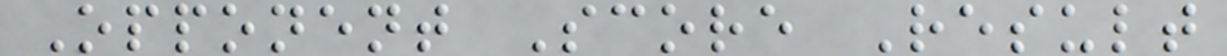Opponent Score Result
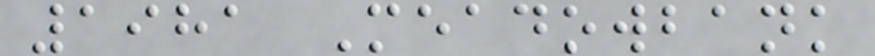1981 Meadowbank
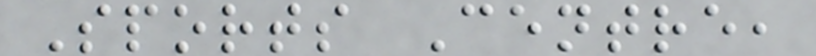Sports Centre,
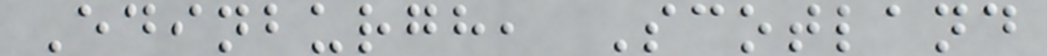Edinburgh, Scotland
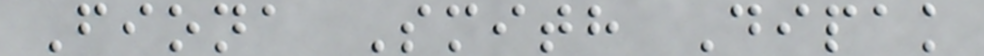Fiona Smith Dipak
